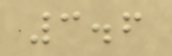3.6
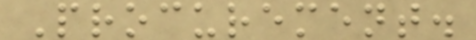Procurement.
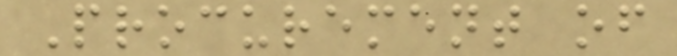Procurement of
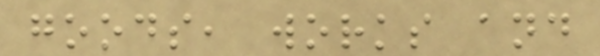goods, works and
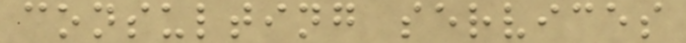consulting services
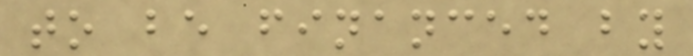to be financed by
